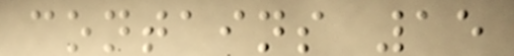contains 15
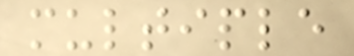multiple
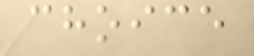choice
